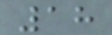18
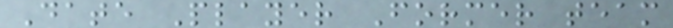Date Player Former team
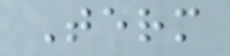Term
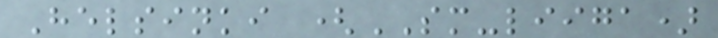Helsinki (SM-liiga)
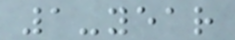1-year
